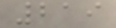219
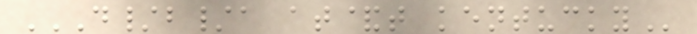D/B/A AT&T KENTUCKY
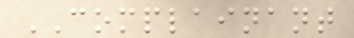COMPLAINANT
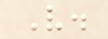V.
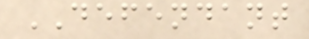DEFENDANT
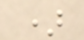)
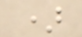)
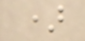)
